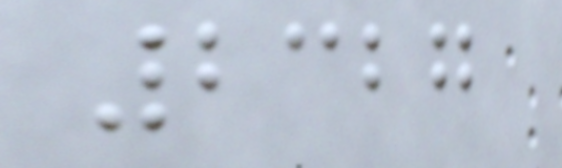2327
